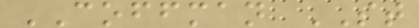COFFMAN ST
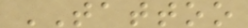TATTOO
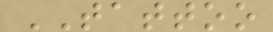TATTOO
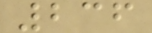236
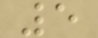5
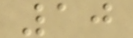10
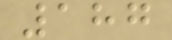187
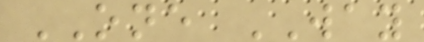ONE WAY
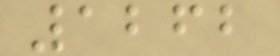1262
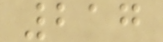217
